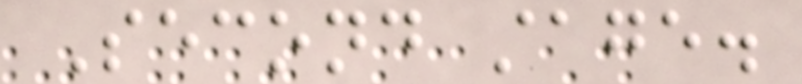Second stage.
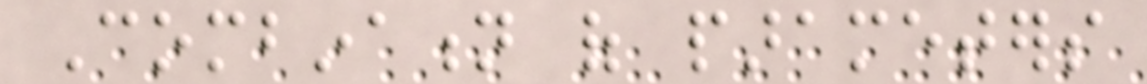Combination of parameters
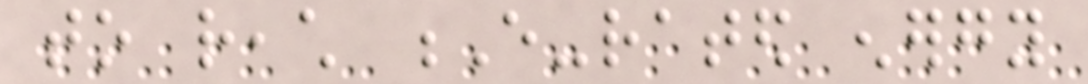to reach E-rated energy
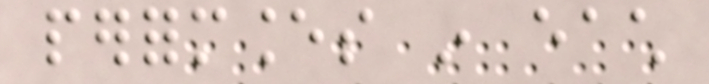performances in each
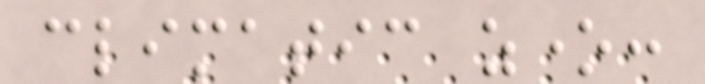climatic zone:
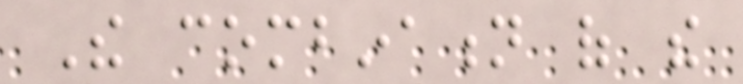The combination of the
